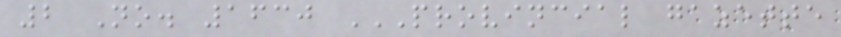2 No. 1630 PROVINCIAL GAZETTE
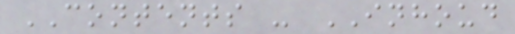CONTENTS - INHOUD
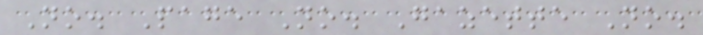No. Page No. Gazette No.
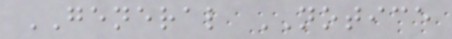GENERAL NOTICE
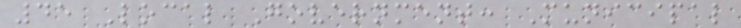45 Local Government: Municipal
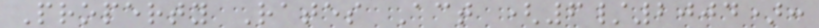Property Rates Act (6/2004):
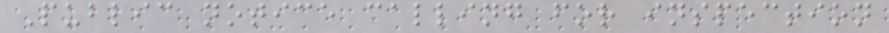Public notice calling for inspection
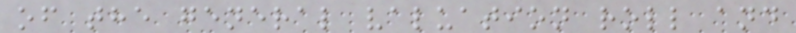of the general valuation roll and
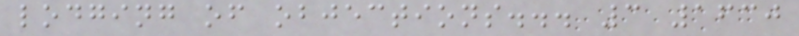lodging of objections... 3 1630
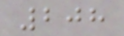208
